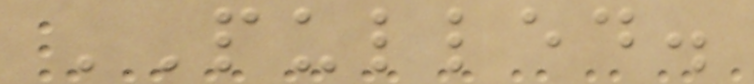PULLED.
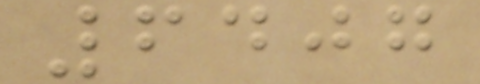6407
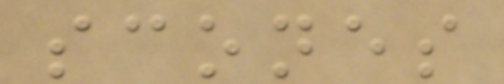scones
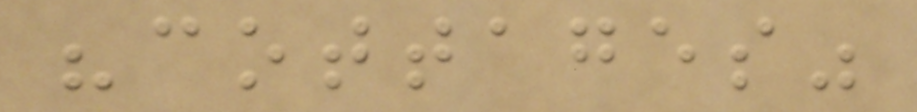"cottages"
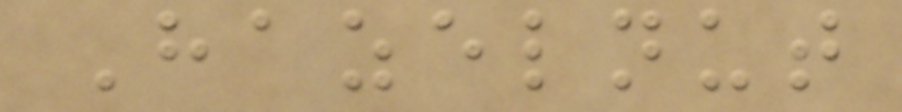Hazelnut
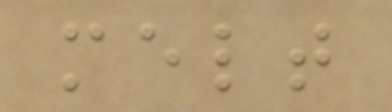melt
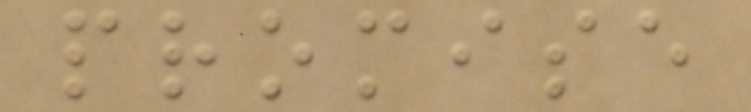promise
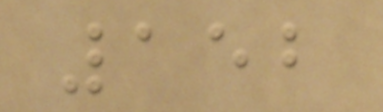152
